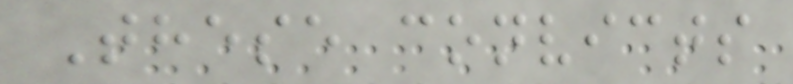These convicts
